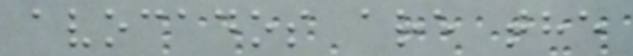avocados are the
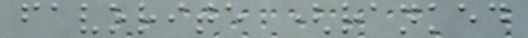favorite (ranked
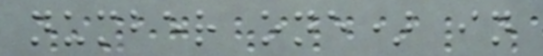number one) in
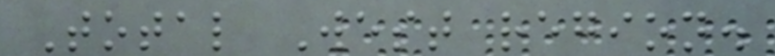Total West region.
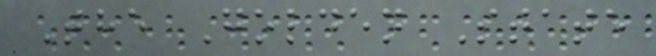The Golden State
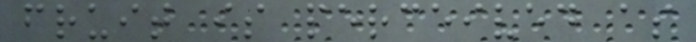fruit is perceived as
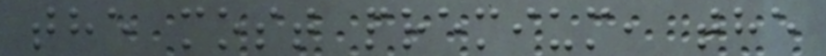the most premium, the
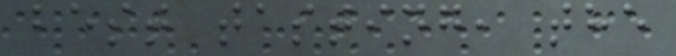best tasting, the
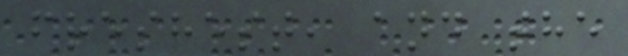freshest, and the
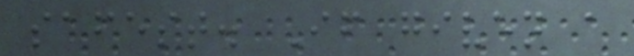safest. If given a
